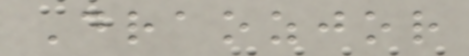Draozjor
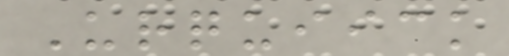Urquiick
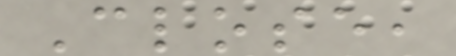Close,
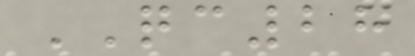QC28
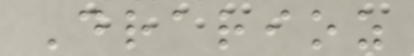Drarioz
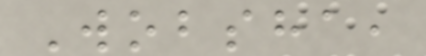Wobsha,
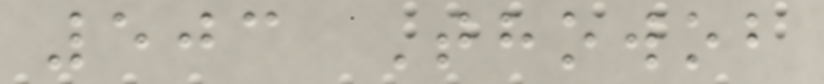503 Thowob
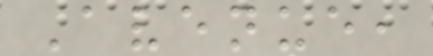Avenue,
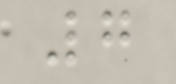7
